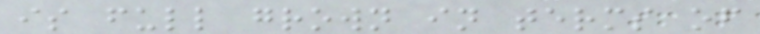is full grown in terms of
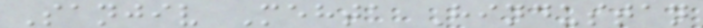Sanjiv Mehta Hindustan
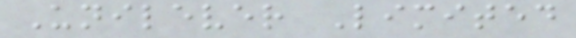Unilever Limited
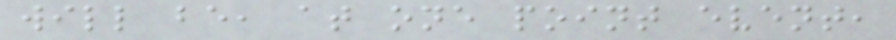will be, at one point event,
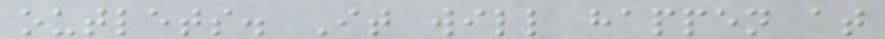outlets. It will happen at
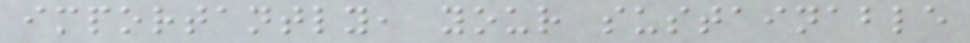importantly, your sustainable
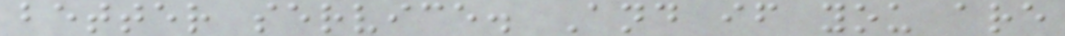better service. And if you are
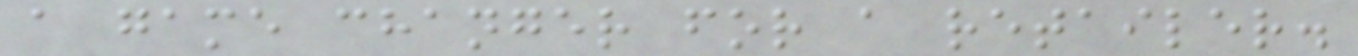a game changer for a retailer.
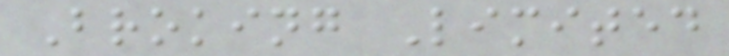Broking Limited
